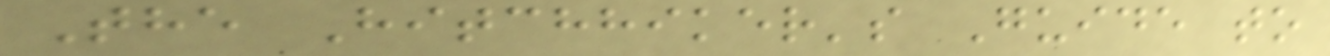The Hitchhiker's Guide to
